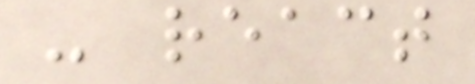- react
